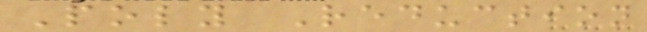Poly Reduction
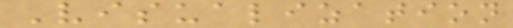Visualization
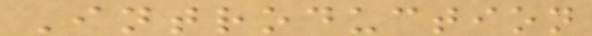Introduction
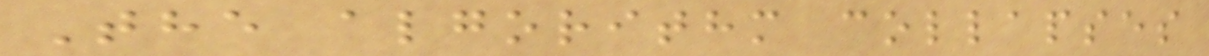The algorithm collapses
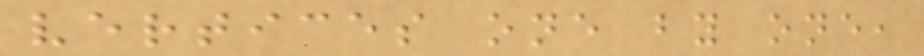vertices one by one,
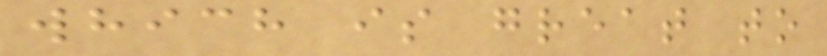which is great to
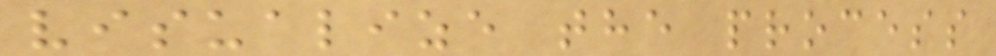visualize the process
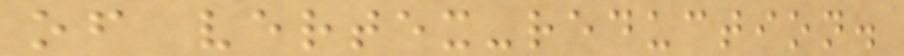of vertex-reduction.
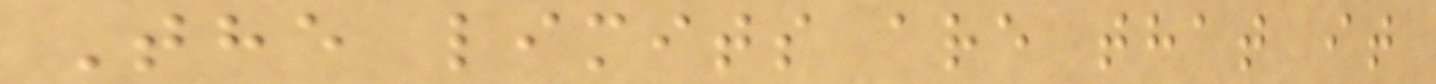The limits are that it
